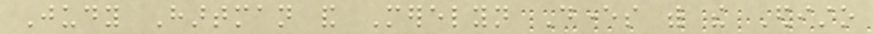Judy Hartman and Merelyn Devers with the Edisto
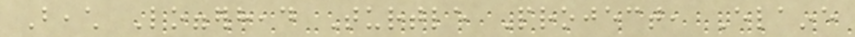Beach Loggerhead Turtle Project, Elaine
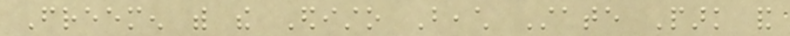Freemen with the Edisto Beach State Park and
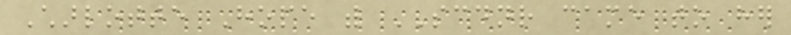Charlotte Hope with SCDNR came to her
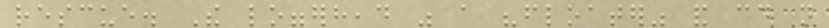rescue. The loggerhead was a "floater" and could not
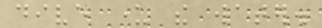dive under the water.
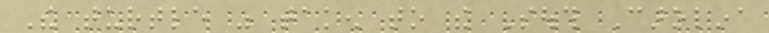The turtle was taken to the South Carolina
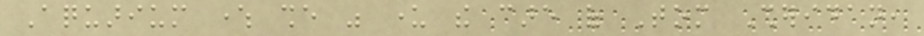Aquarium where she was under the care of Tom Sheridan,
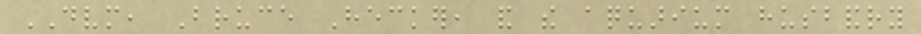DVM, Bruce Hecker, and the aquarium husbandry
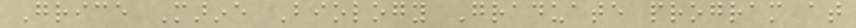Grice Marine Biology Graduate program at
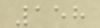158
